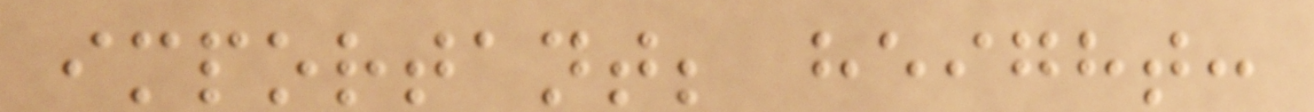important; height:
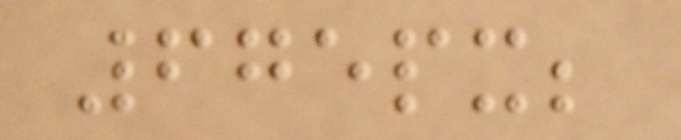675px;
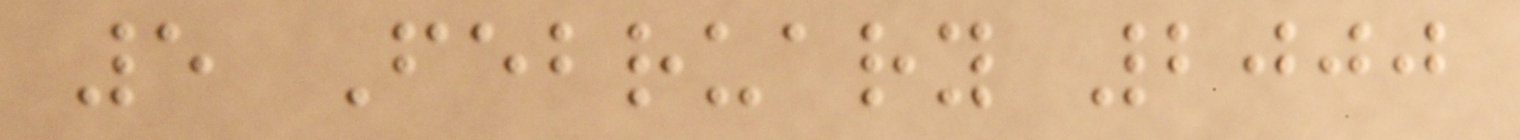5 February 2000
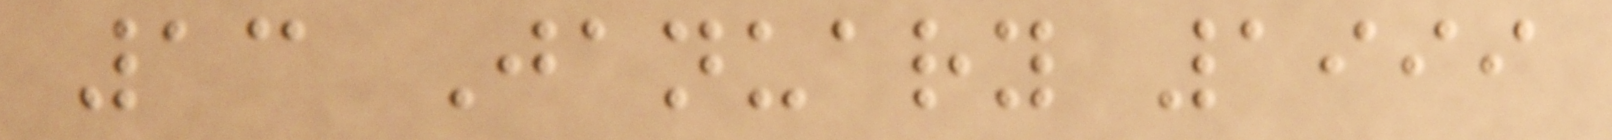13 January 1999
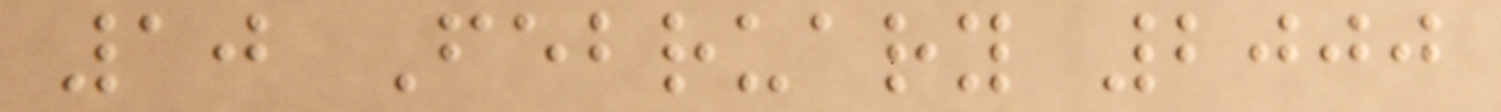10 February 2000
